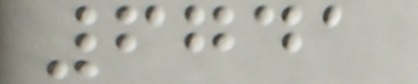6741
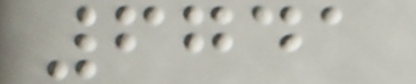6741
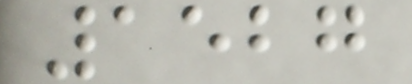1527
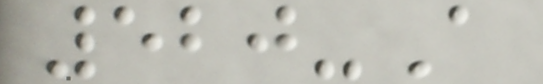520-A
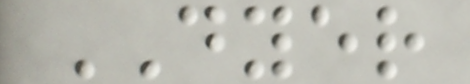DYER
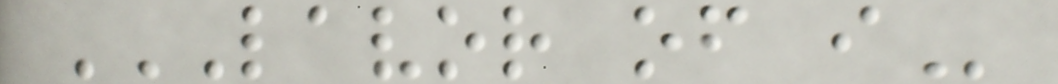LAVOR OF I
